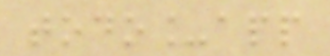todo_app
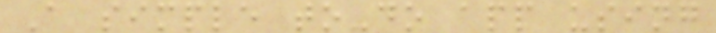A simple to-do app using
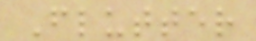Flutter
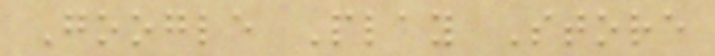Google Play Store
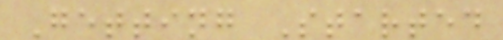Getting Started
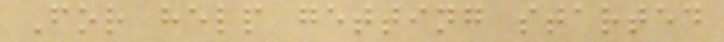For help getting started
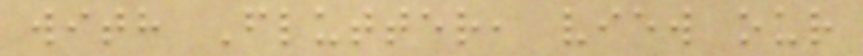with Flutter, view our
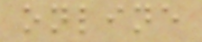online
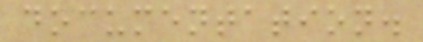documentation.
